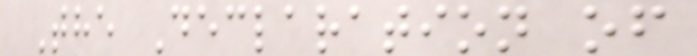The Declaration of
